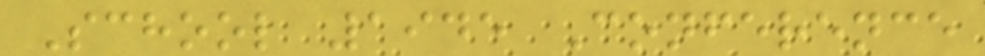School 1945 Conference
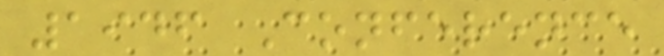1946 Conference
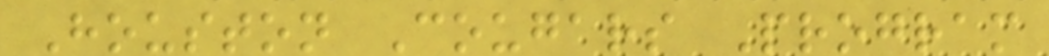Houston Cougars Program
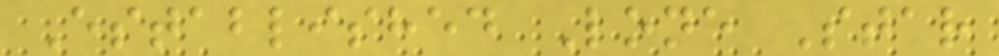Established Lone Star
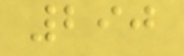290
